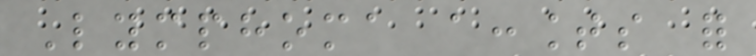Lymphoma accounts for
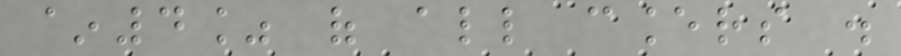~4% of all cancers .
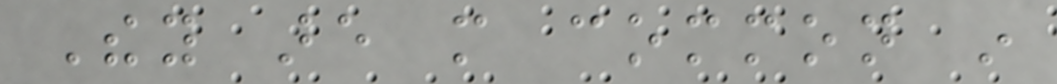They are more common in
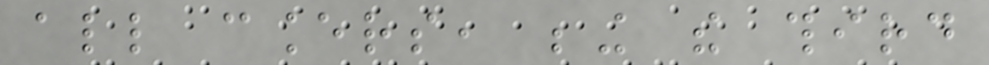all cancers, being the third
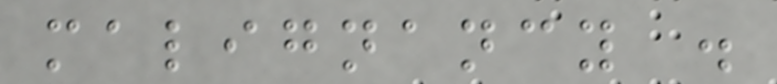malignancy .
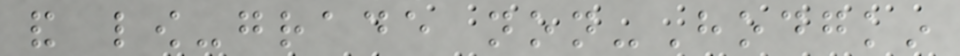and low-grade non-Hodgkin
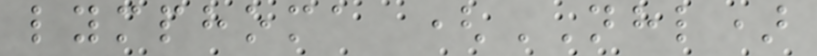lymphoma (NHL)
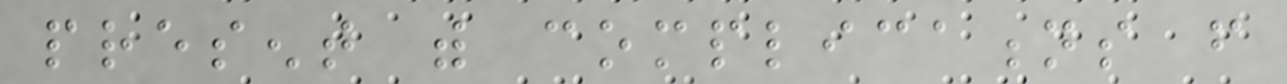present with complications from
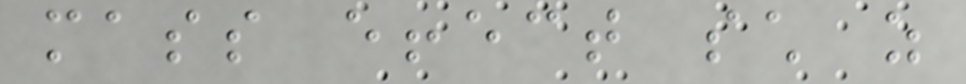mass effect such as
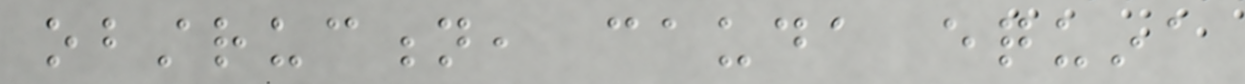obstruction, cauda equina
